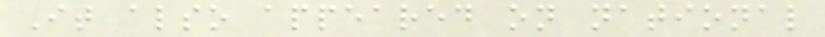It also appeared on national
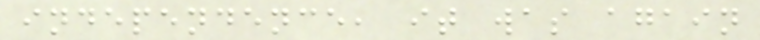independence, it was again
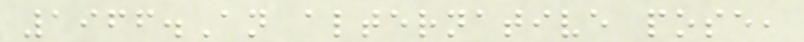1966.An alternative pose,
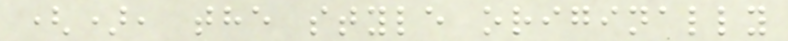(), the style originally
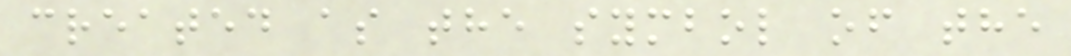created as the symbol of the
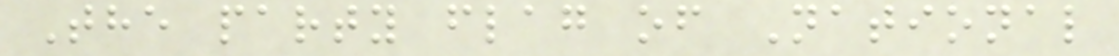The party flag of National
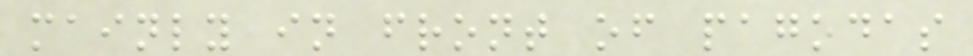mainly in front of pagodas
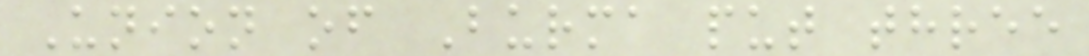Union of Burma put three
